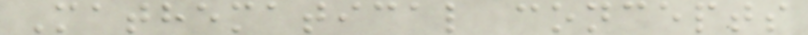Mathematical concepts
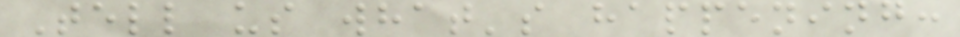Tell us what's happening:
